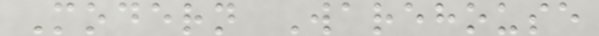Modern Warehouse
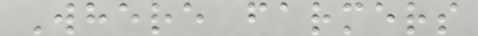Where farmers
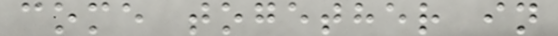come together in
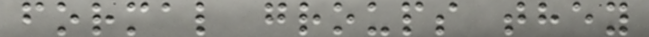formal groups they
